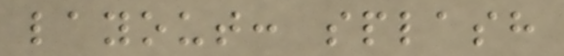layout: splash
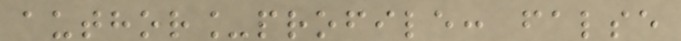author_profile: false
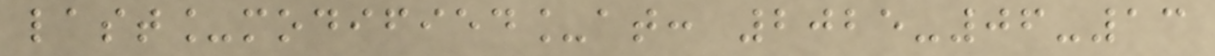last_modified_at: 2025-06-13
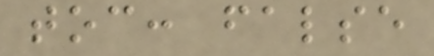toc: false
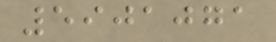5901071
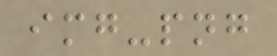img-png
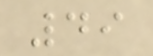49
